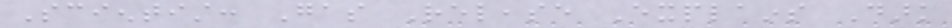Scientist: Gas Release Explains Dark
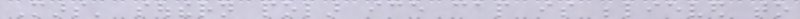Mars' southern polar ice cap is believed to
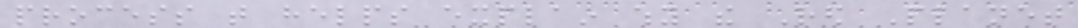process that helps explain why the Red Planet
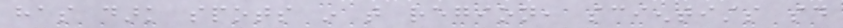has dark spots in that region, scientists said
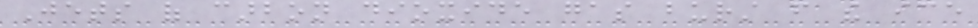Jets of carbon dioxide gas burst from the ice
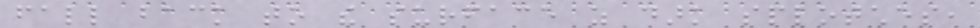fall back to the surface as dark splotches,
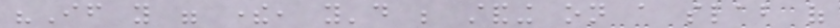"If you were there, you'd be standing on a slab of
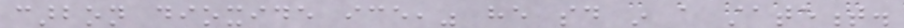carbon dioxide ice," he said in a statement.
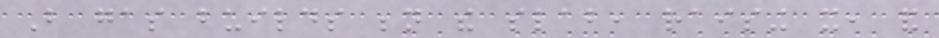But gas builds beneath the slab, raising it, and
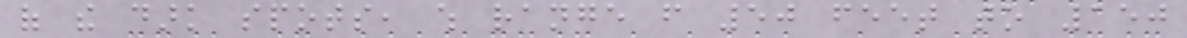of the dark spots, which range from 50 feet to 150
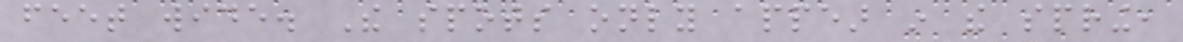feet wide. The spots only appear in the spring,
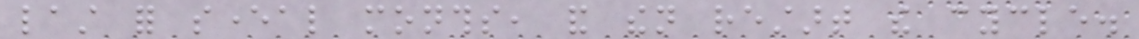last for several months, and then restart the cycle.
